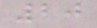20
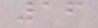16
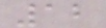12
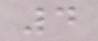4
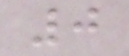0
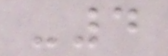-4
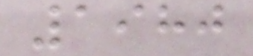1980
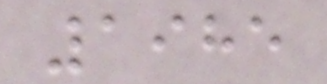1985
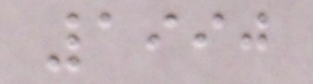1990
